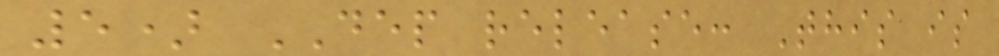5) DEP release: This is
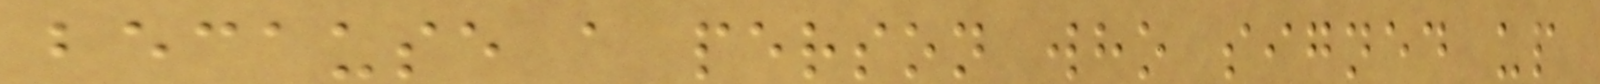because a person who signed up
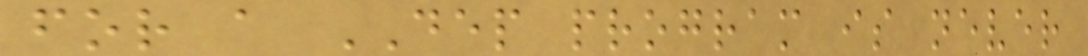for a DEP program is never
